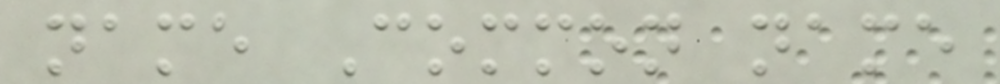name Common name
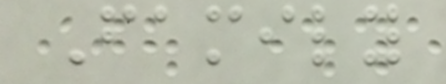Family
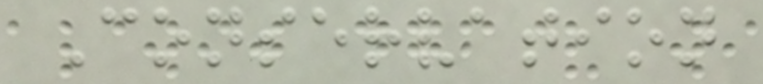Conservation
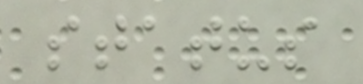status
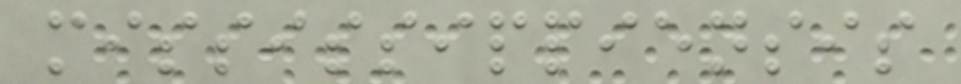mississippiensis
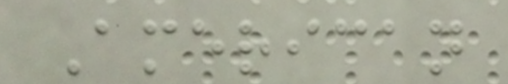American
